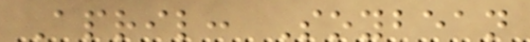April: Soybean
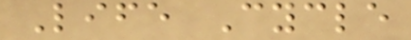Life Cycle
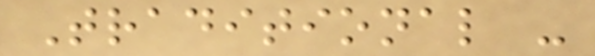Traditional -
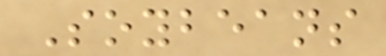Soybeans
